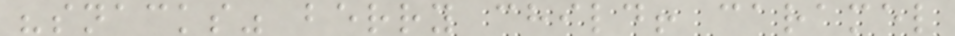"snacks" berry child! caramel
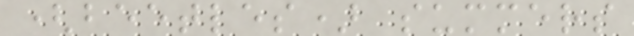(beetles) summers
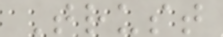Trust
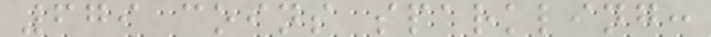679 coins sparkling:
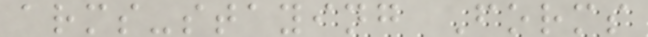arms-staying Forms
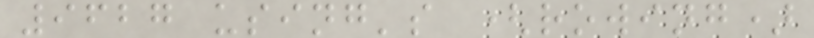9627 using's (rowing)
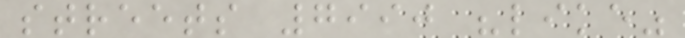streets 7990 "like"
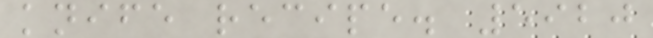knife recipe. 5920
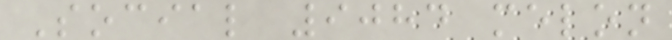Social 9084 melon
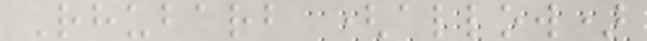Rhubarb (allow)
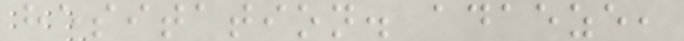hesitation. adaeze,
